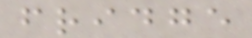fridge
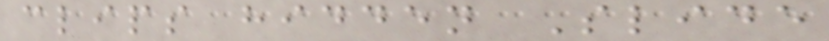clips hidden Slide
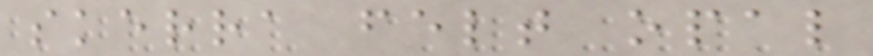skerra felt opal
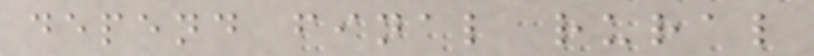depend final rural
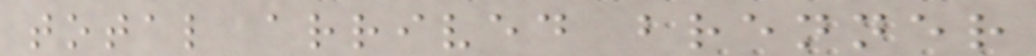total arrived brenner
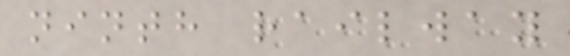ninth railway
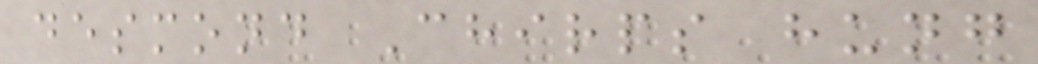desmond Chirps hung
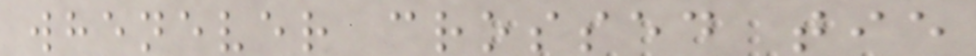whenever crossed tie
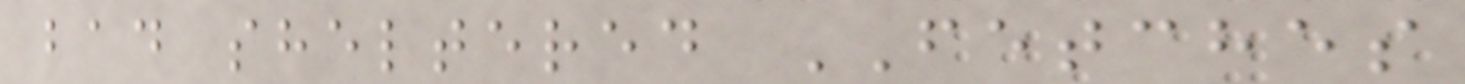bad sheltered FETCHES
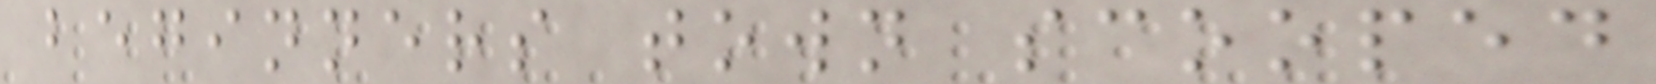beginners town scooped
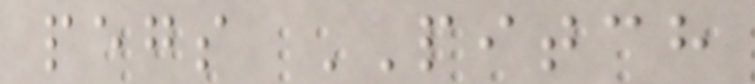pegs PITCH
